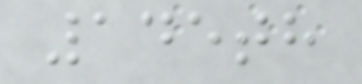145th
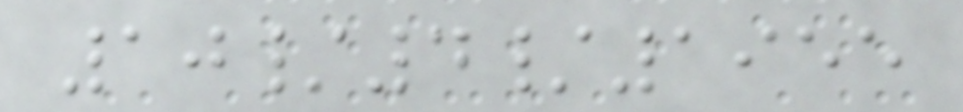10/4/1955
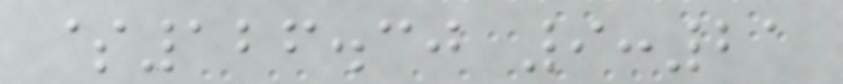$126.30 9:21
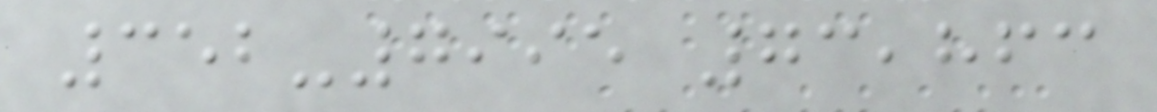352-7995 73,863
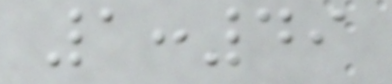1:49
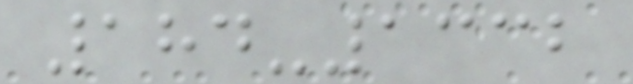184-1332
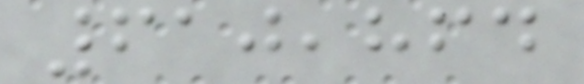610,864
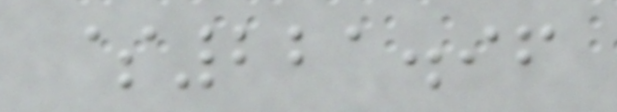$221.96
